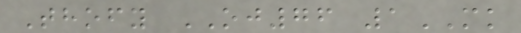Thofy OJ76 1MK
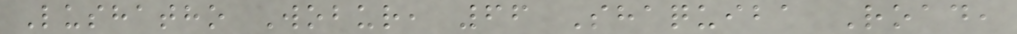Lushatho Wobur, 66 Shaquiba Road,
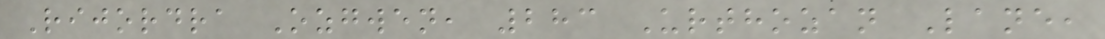Rijordra Ozgwen, 283 Urthozan Lane,
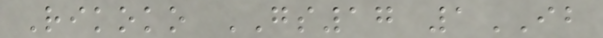Rikoko GS17 1IB
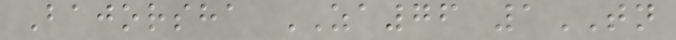Bajorsha ZA76 1TN
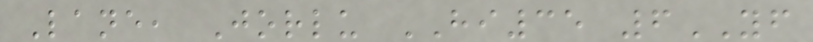Lane, Jorlu HI35 6YF
